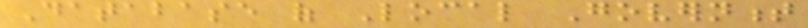Database of Local Government
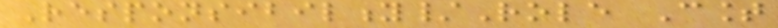Responsibility/Role Count
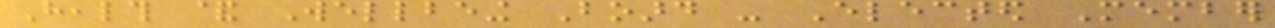Health & Wellbeing Board - Elected Member
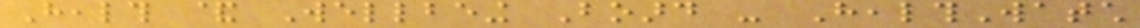Health & Wellbeing Board - HealthWatch
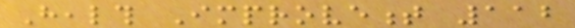Health Improvement 112
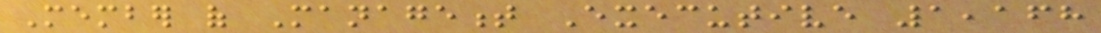Member of Management Executive 1,168
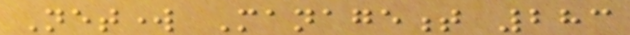Network Management 283
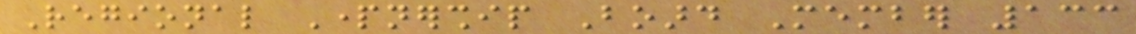Regional Partnership Board Member 133
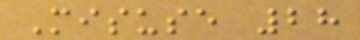Misuse 28
